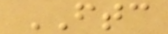FTC
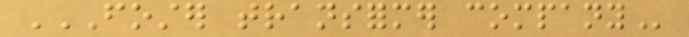FOSTER TRANSFORMER COMPANY
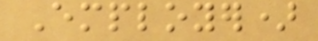Employer)
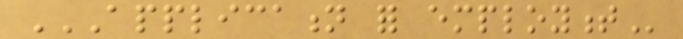APPLICATION FOR EMPLOYMENT
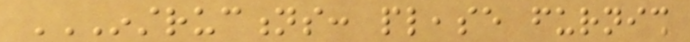INSTRUCTIONS: PLEASE FURNISH
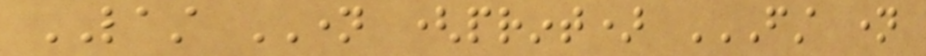LAST NAME (print) FIRST NAME
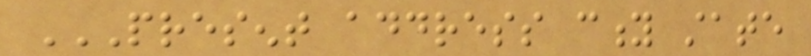PRESENT ADDRESS CITY STATE
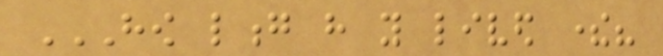HOW LONG HAVE YOU LIVED THERE?
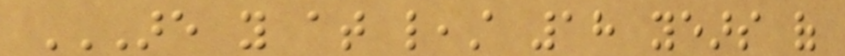ARE YOU AT LEAST 18 YEARS OF
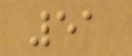51
